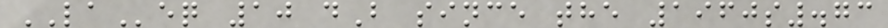LAeq 10 dB since the 1960s.73
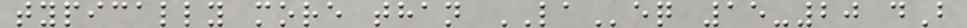typically more than LAeq 15-20 dB
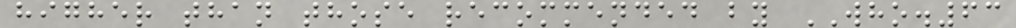higher than those recommended by WHO.63
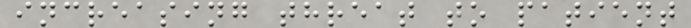increasing threat to patient
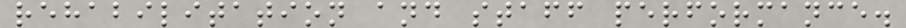rehabilitation and staff performance.
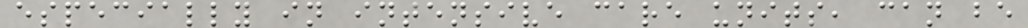especially in intensive care units, can be
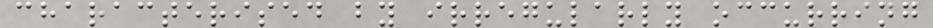characterised by irregularly occurring
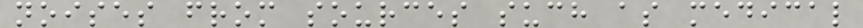noises from sources such as medical
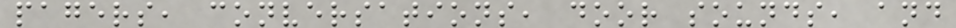pagers, conversations, door sounds, and
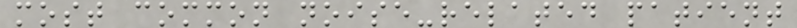most common noise-related patient
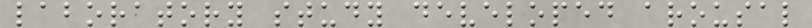laboratory study developed arousal
